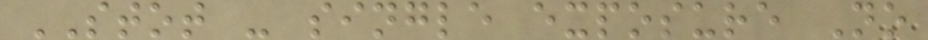STOT - single exposure No
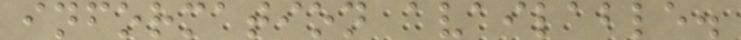information available.
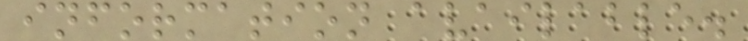information available.
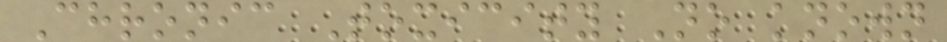Chronic Toxicity No known
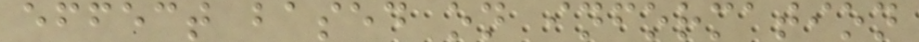effect based on information
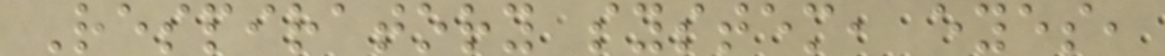Respiratory system, eyes,
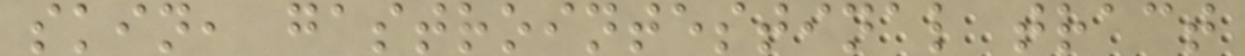skin, gastrointestinal tract
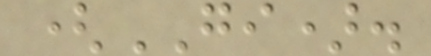(GI).
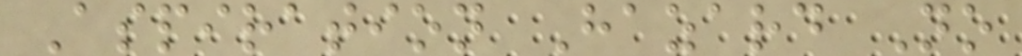Aspiration Hazard No
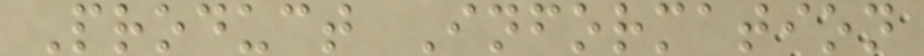Product Information
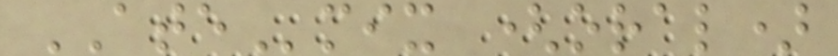ATEmix (oral)
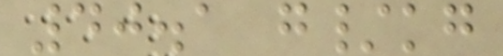40.1 g/kg
